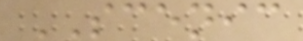SCENIC
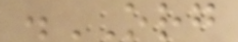.ORG
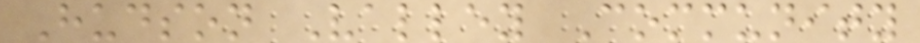Hudson Valley Community
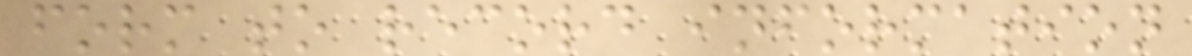form to record information
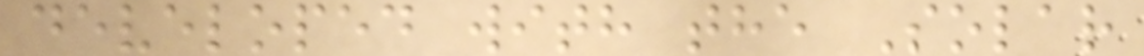developed with the Solar
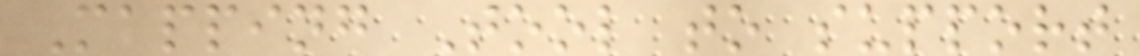Mapping Tool to support
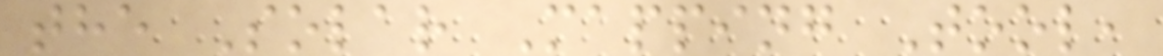the Solar Mapping Tool,
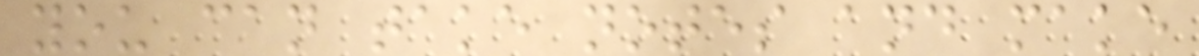you can take notes and make
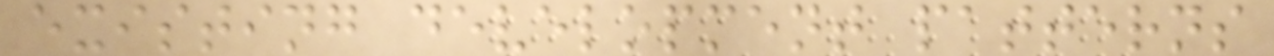existing development patterns
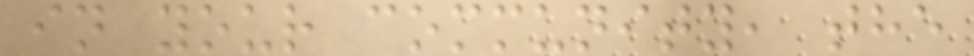in your community, the
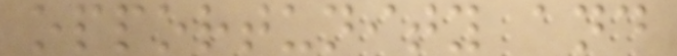opportunity and
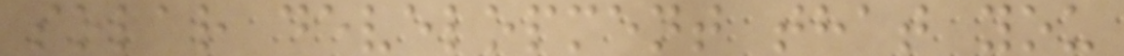solar development that you
